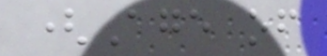(Age of
